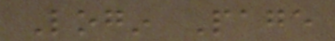Login Page
